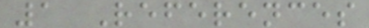1 References
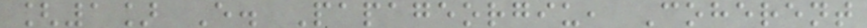[1] E. Papageorgiu, Coherent
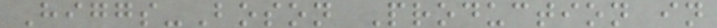Higgs-Boson Production in
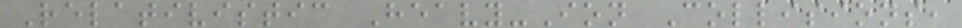Relativistic Heavy-Ion Collisions,
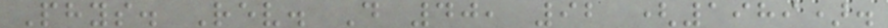Phys. Rev. D 40, 92 (1989).
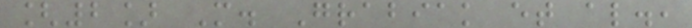[2] M. Grabiak et al.,
